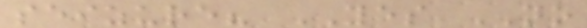seizure? YES NO
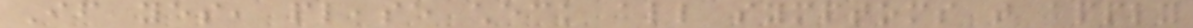If yes, please check all symptoms that apply
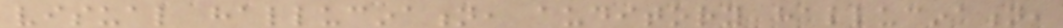visual hallucination, auditory hallucination,
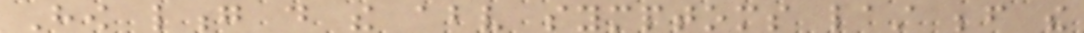How long do the above symptoms last before the
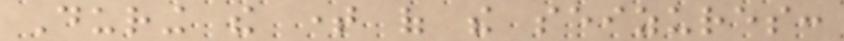During the time of the seizures:
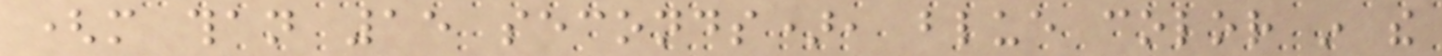(more than 15 seconds), blue color in the
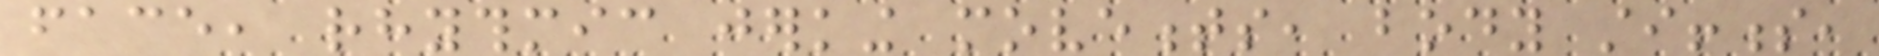face, rhythmic jerking movements, body stiffness,
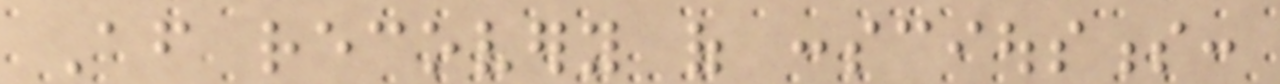After recovery of consciousness:
